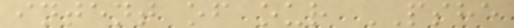intent of our PSHE
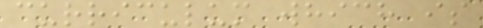curriculum which is
